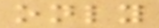only
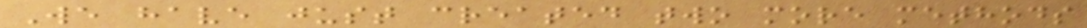We have just created two more methods
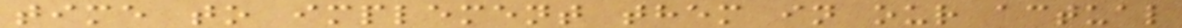time to implement them in our actual
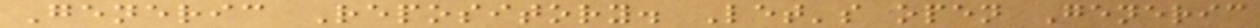Generic Repository. Let's open Generic
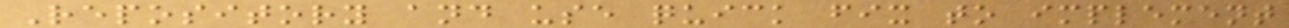Repository and use quick fix to implement
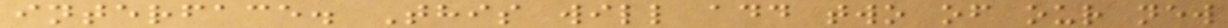interface. This will add two of our new
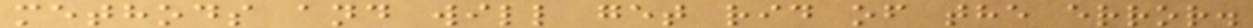methods and will get rid of the error.
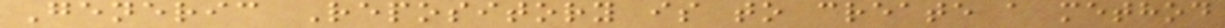Generic Repository is to create a method
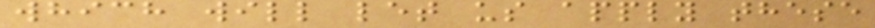which will let us apply these
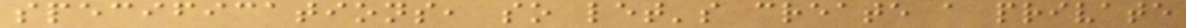specifications, so let's create a private
